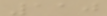110
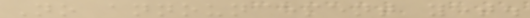No announcement yet.
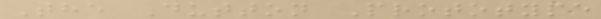The Dutton Prototype
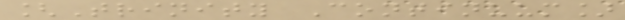[Trinity Continuum]
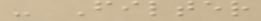- Filter
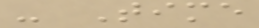- Time
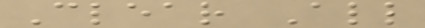Clear All
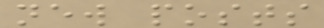new posts
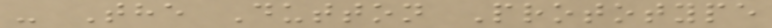- The Dutton Prototype
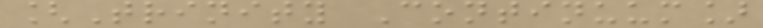[Trinity Continuum]
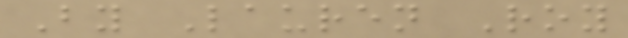By Lauren Roy
